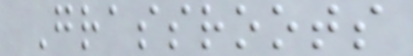Grassroots
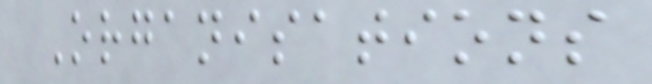Organisations
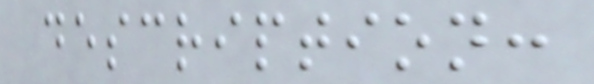description:
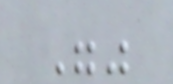""
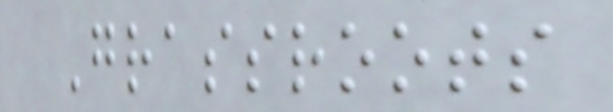Grassroots
